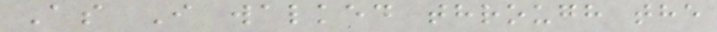As I walked through the
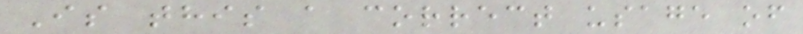Is this a correct usage of
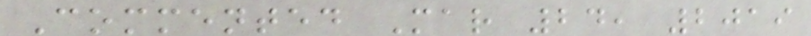Commented Mar 24, 2019
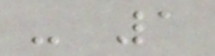- 1
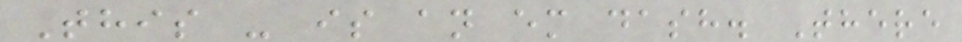This - is an em dash. There
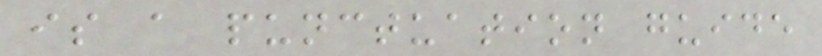is a punctuation guide
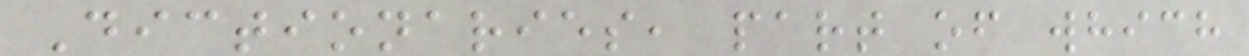Dictionaries, part of which
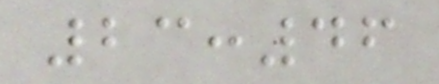23:46
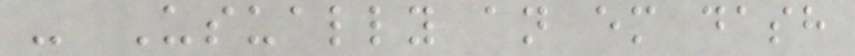- Usually an em dash
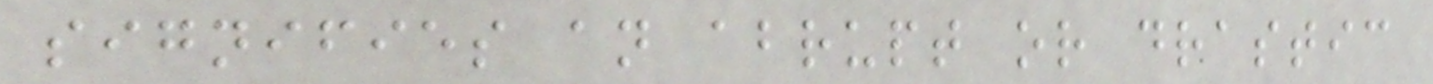signifies an abrupt or drastic
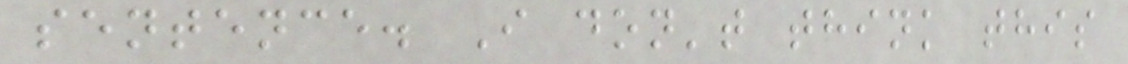sentence. I don't think this
